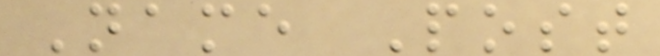Name Post
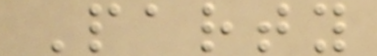Party
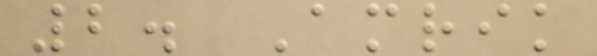2. Amrik
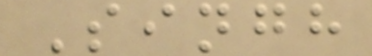Singh
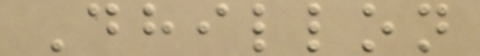Dhillon
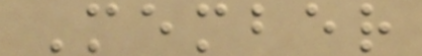Member
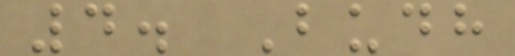4. Budh
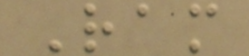Ram
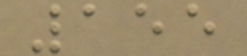155
